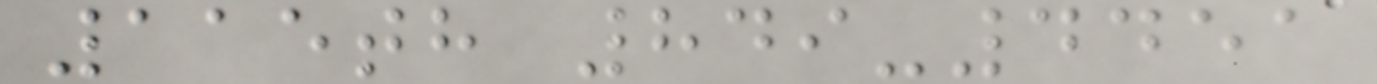115th 849-4451
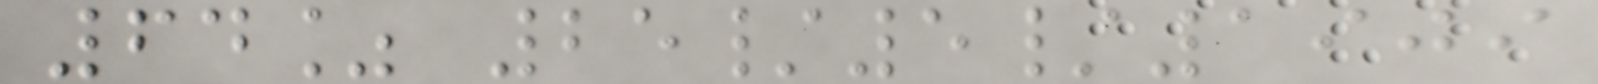64% 25/5/1909
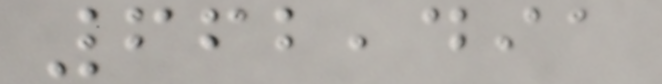662,491
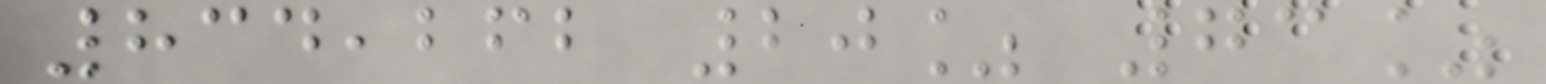834,262 20% 73%
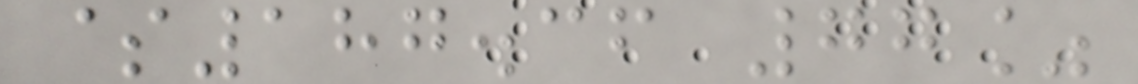$187.36 77%
